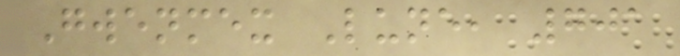Gwenmex Lune, 701
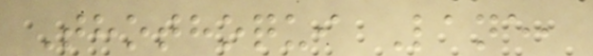Thothoqui Lane,
